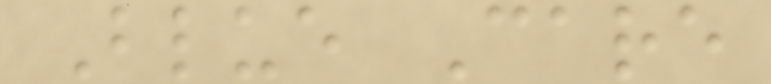Blue Care
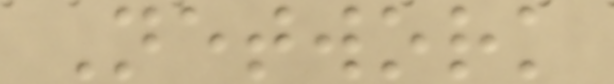Network
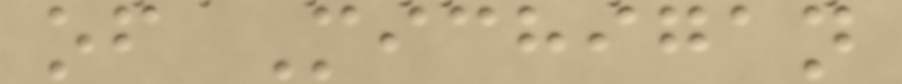of Michigan
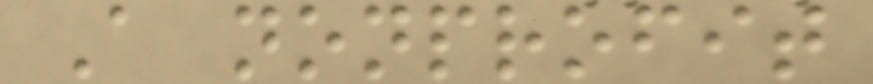A nonprofit
